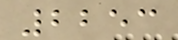2253
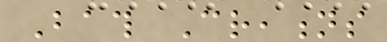Bath Creations
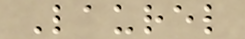Laurel
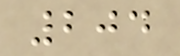204
